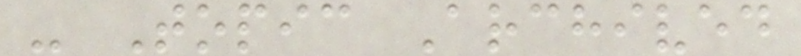- Topic Archived
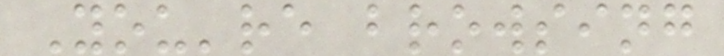You're browsing
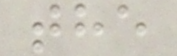the
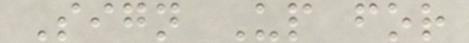Sign Up for
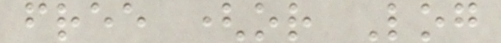free (or Log
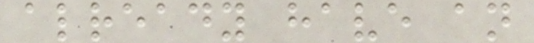already have an
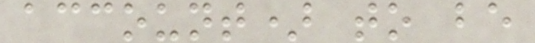account) to be
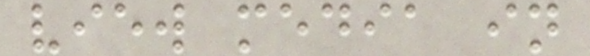view media in
